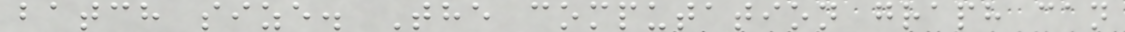batch size. The computation graph can
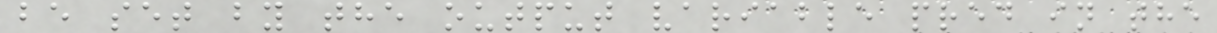be set by the output variable pred in the
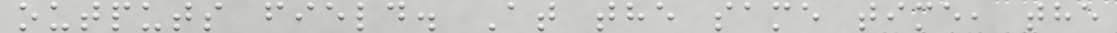outputs field. At the same time, the
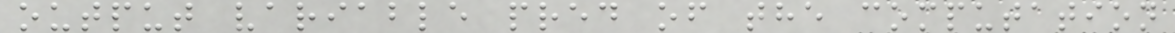output variable pred of the computation
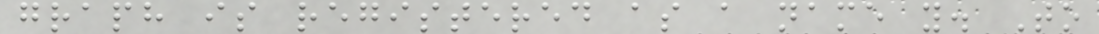graph is registered as a name y. To
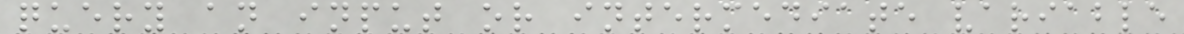query an input or intermediate variable
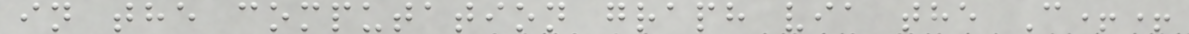in the computation graph via the C++
